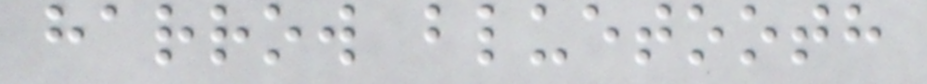harrow bluetooth
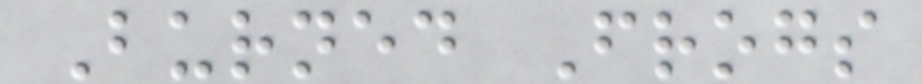Burned Frogs
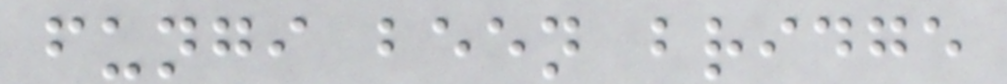fungi been bridge
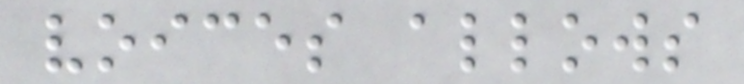voices allows
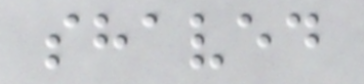shaved
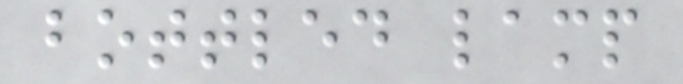bottled lamp
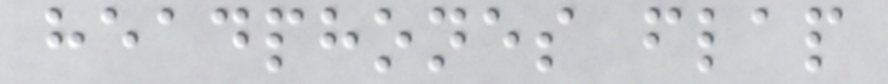headphones flap
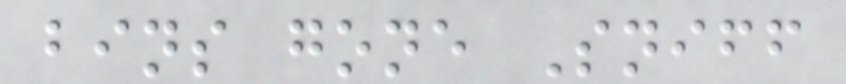bins gone Sniff
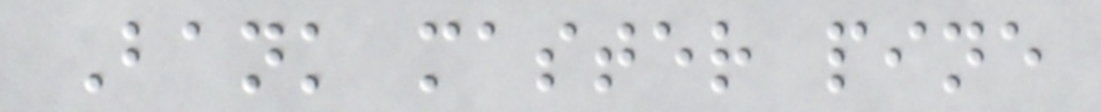Bank master pine
